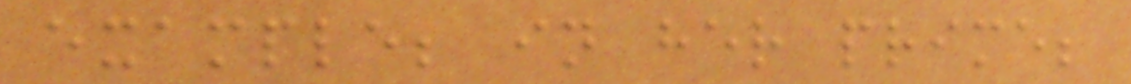example; in her prime;
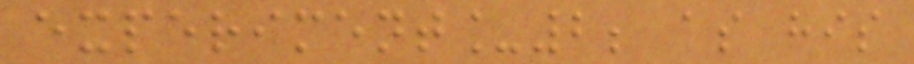experiment_2; as his
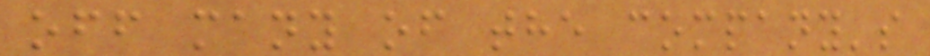off many of the company's
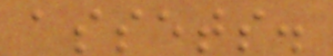assets.
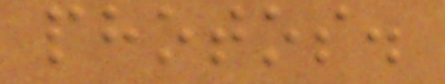photos.
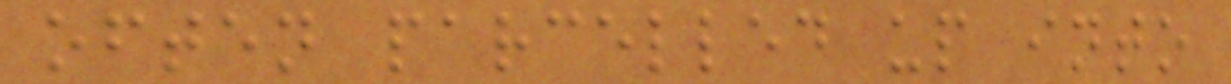often parcelled up into
